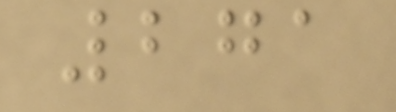271
